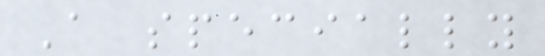A specially
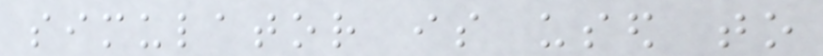simulator is used to
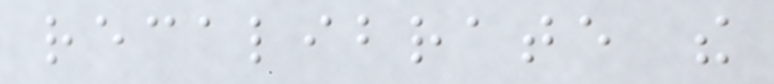recalibrate the
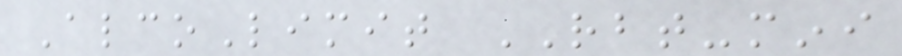AlcoLimit RBT-mini
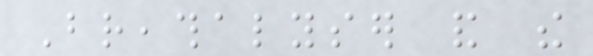Breathalyser and the
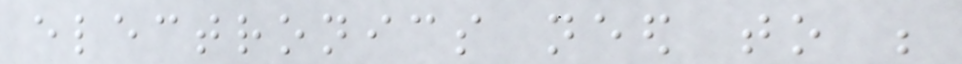electronics need to be
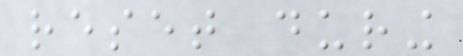reset during
